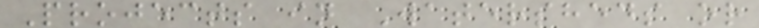Projects in Watersheds or
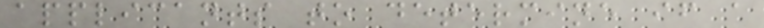applicants to determine if a
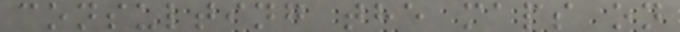consulting the maps on
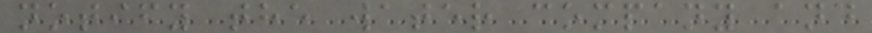notify the water company and
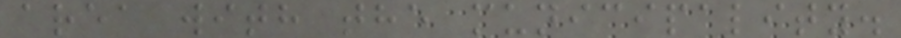area with the municipality.
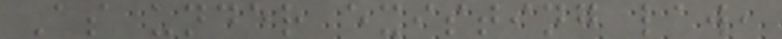As under existing law,
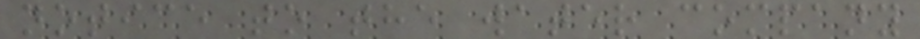notice to the water company
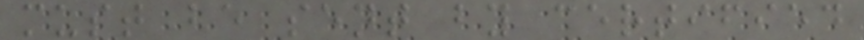must be sent by certified
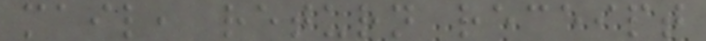mail, return receipt
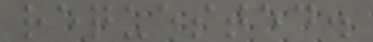requested.
